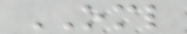OML
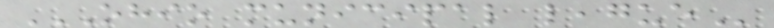OHIO MUNICIPAL LEAGUE
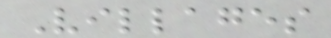Villages
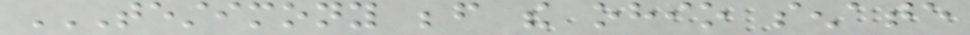TESTIMONY BEFORE THE OHIO SENATE
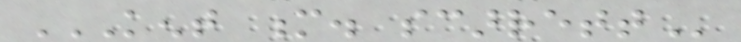KENT M. SCARRETT
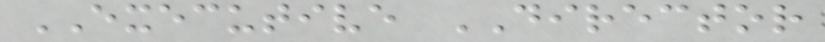EXECUTIVE DIRECTOR
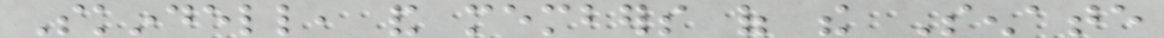Skindell, and members of the Senate
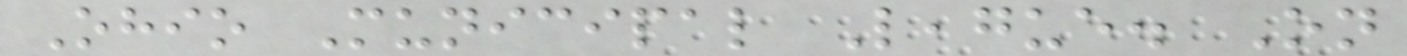Ohio Municipal League. On
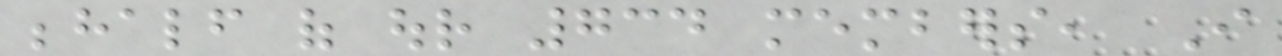behalf of our 734 members, I
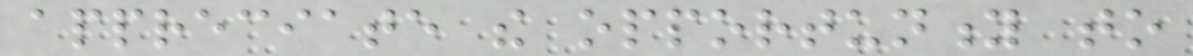appreciate the opportunity to
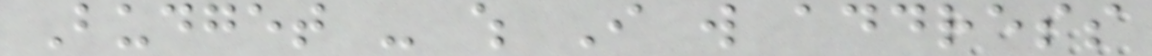Budget - which I will address
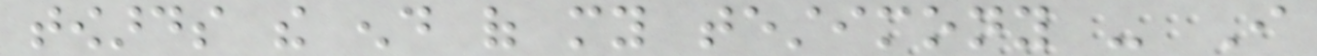towards the end of my testimony - I
